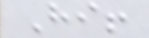Hi!
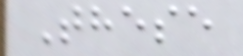These
